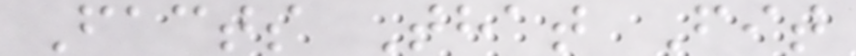Facts That Fit
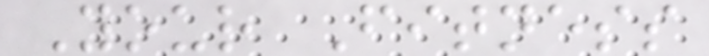Your Fitness
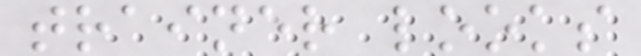trainer looks
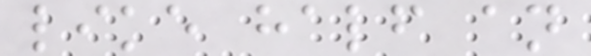like half an
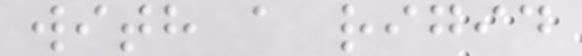with a rigid
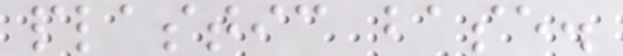plastic base.
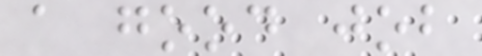a good job
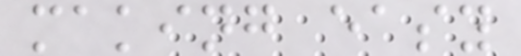making easy
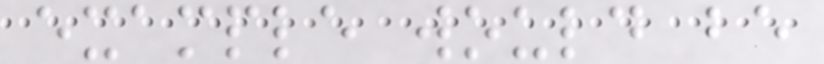example would be
